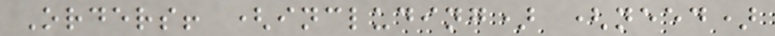Orders! (including) (need)
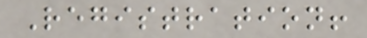Registration!
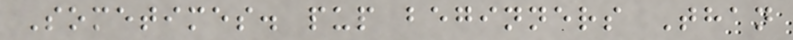Sometimes. pup beginners Than
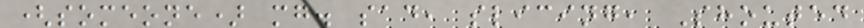(someone) mg. sad, slicing, Shouted
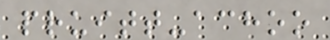pruitt-achoo
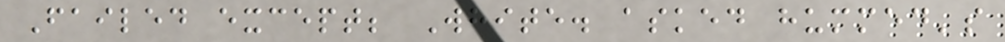Failed except; White. asked hummed's
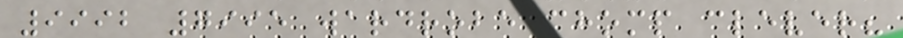9992 7995 wardrobe chomp clever?
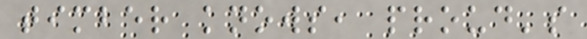timber knows, proud's
